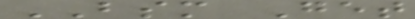BSM Get
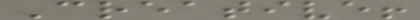Creative!
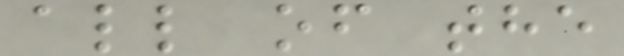all of the
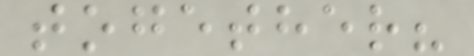together?
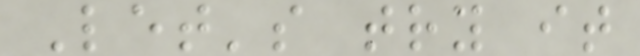Let's try it
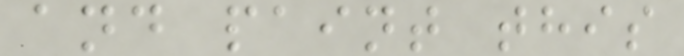and paint this
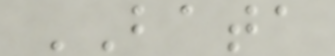BATA
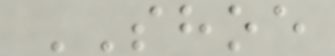SHOE
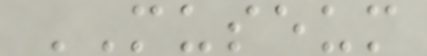MUSEUM
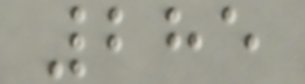285
